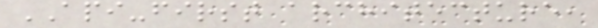API-first architecture,
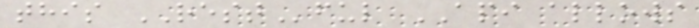this RESTful API allows
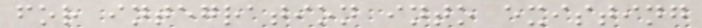for integration into existing
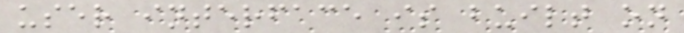user interface is built on
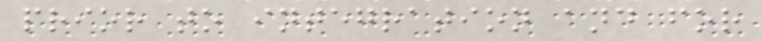prior to integration and for
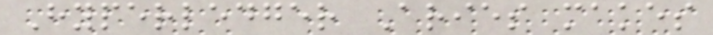Hyperledger Aries makes
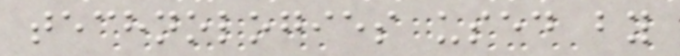technologies used by
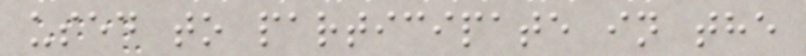used to participate in the
